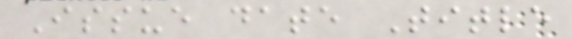Issue date Title
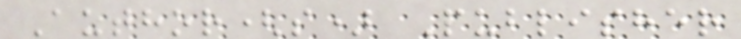Author(s) Publisher
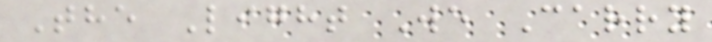The Light We Carry
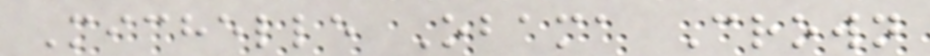Michelle Obama Crown
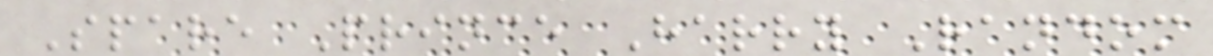Spare Prince Harry Random
